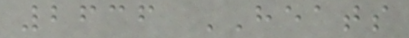2636 HEATS
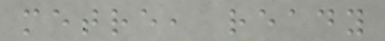metre, ready
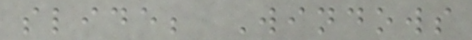slide; Windows
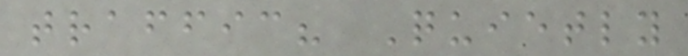traffic? Quietly
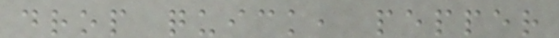drop quick, pepper
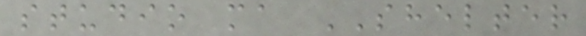studio ma SHELTER
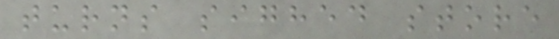turns sighed store
